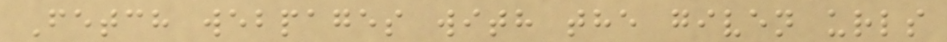Fetch webpages with the given urls
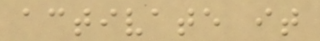activate it
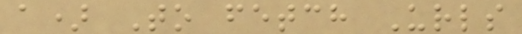a) To fetch Urls
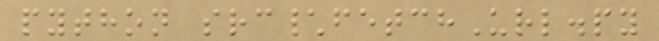python src\fetchUrl.py
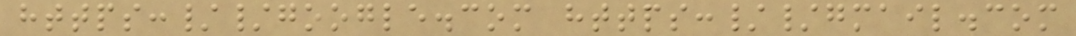https://google.com https://gmail.com
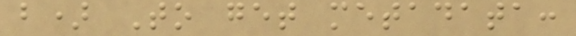b) To get metadata:
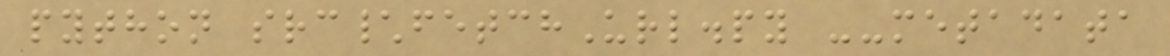python src\fetchUrl.py --metadata
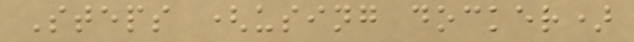Steps (using docker)
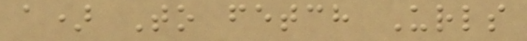a) To fetch Urls
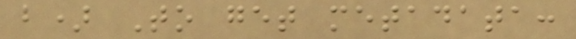b) To get metadata:
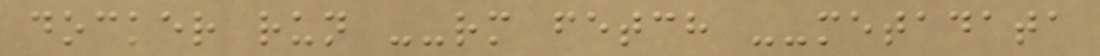docker run --rm fetch --metadata
